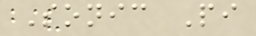Sonic Pi
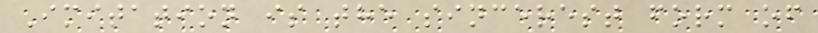Imitation is the sincerest form of
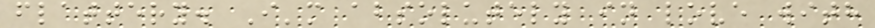flattery. I'm absolutely in love with
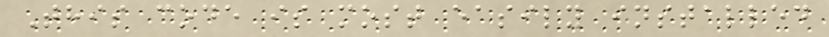This code is most easily installed
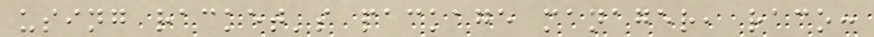using racket's package manager, raco:
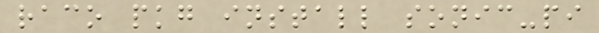raco pkg install sonic-pi
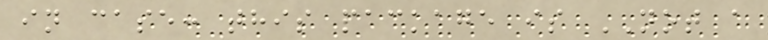in case: this package is NOT a
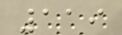119
